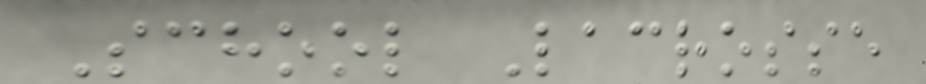School Lacrosse
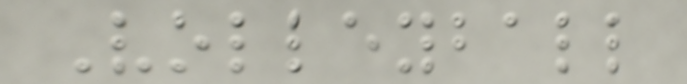Volleyball
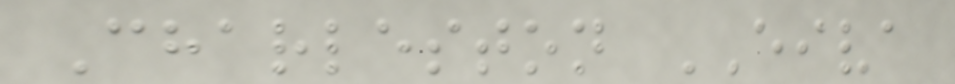Charleston EIVA
